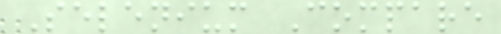Selenium Compare
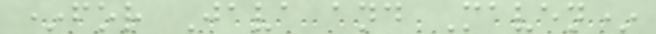*for Java and Maven*
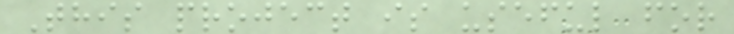This project is useful for
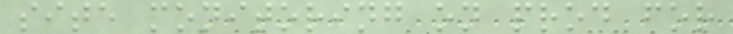site monitoring on prod for
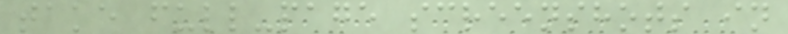take full-page screenshots in
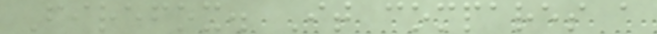Firefox. It compares a
